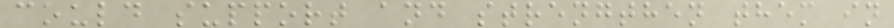could support and strengthen them in
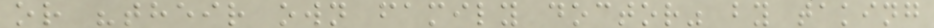or "their own family doctor" by taking
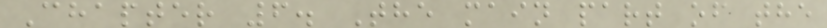Chapter 6. The main part of the
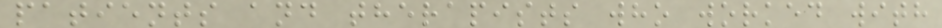patients and therapists who worked with
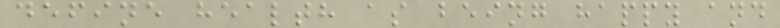define health as being happy and
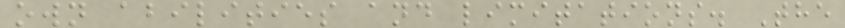own abilities and limitations. The
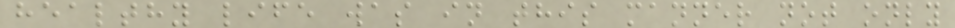healthy life was in this manner not only
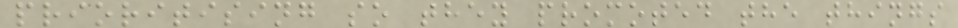prioritising so they promoted the things
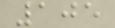105
